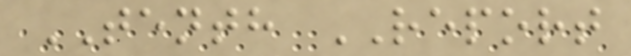TENTH REPORT
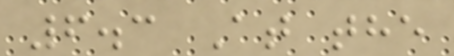6.3 At the
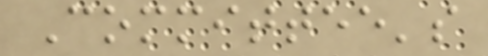Committee's
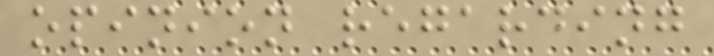opinion regarding
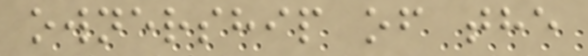ownership of the
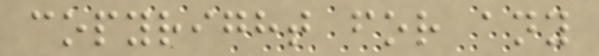copyright for any
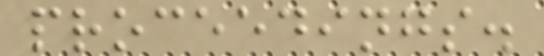proceedings.
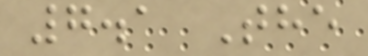7.1 The
